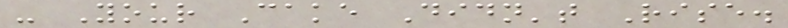- Your Cake Didn't Rise.
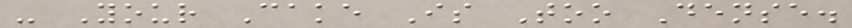- Your Cake Is Too Dense.
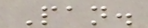Pan.
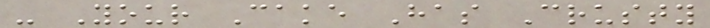- Your Cake Has Crusty
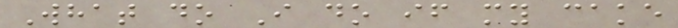What do I do if my cake
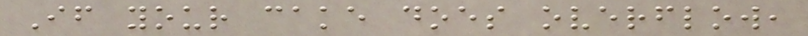If your cake does overflow,
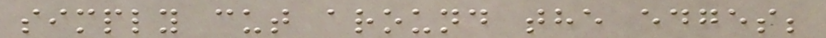simply cut around the edges;
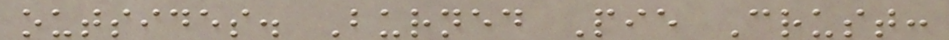outsides. Burned Pie Crust:
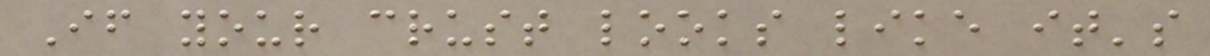If your crust looks like it's
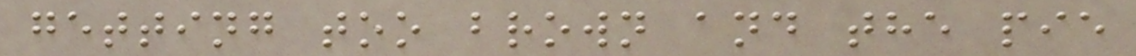getting too brown and the pie
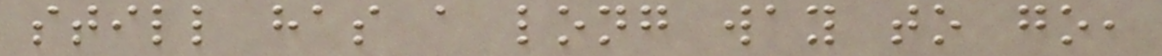still has a long way to go,
